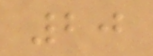20
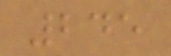245
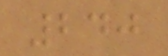240
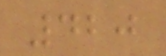420
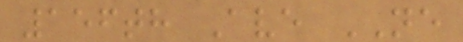156th Ave NE
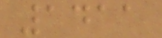1411
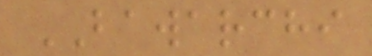BAWARCHI
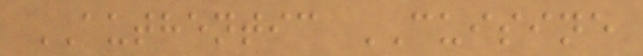AUTHENTIC CUISINE
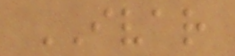IVAR
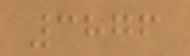3876
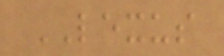LEXUS
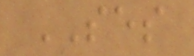SES
